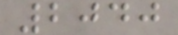2040
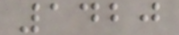1420
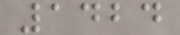1424
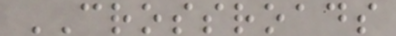CROSSROADS
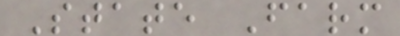State Farm
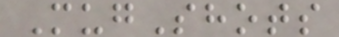MugShots
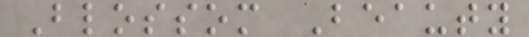Blossom Beauty
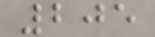205
